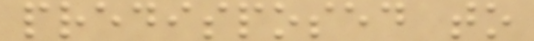predisposed to
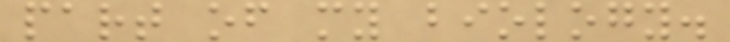part of my biology.
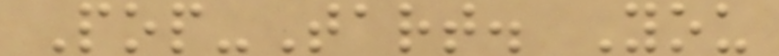Pop-Tart. You
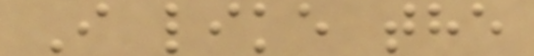I like the
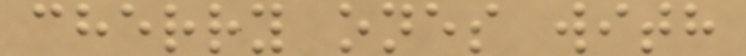cherry ones with
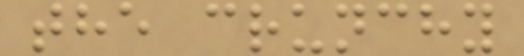the crunchy
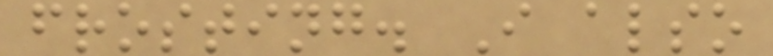frosting. I also
